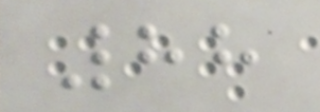88
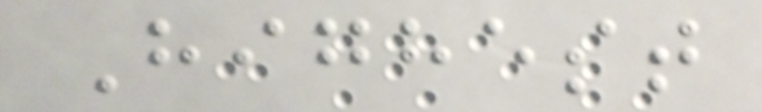Highest
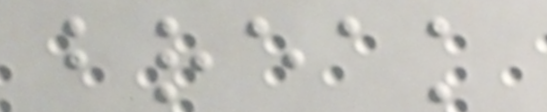break
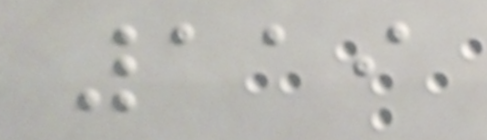119
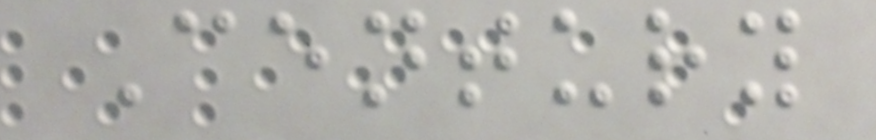Century
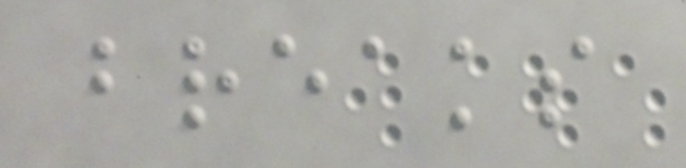breaks
